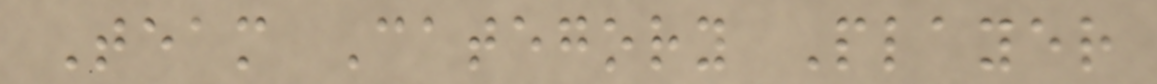Team Category Player
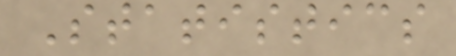Statistics
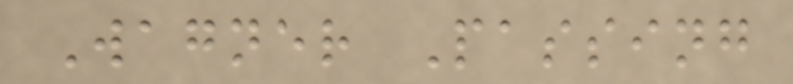Wagner Passing
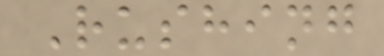Rushing
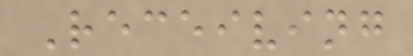Receiving
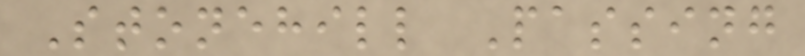Stonehill Passing
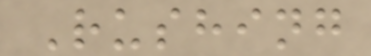Rushing
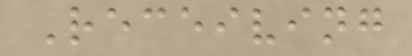Receiving
